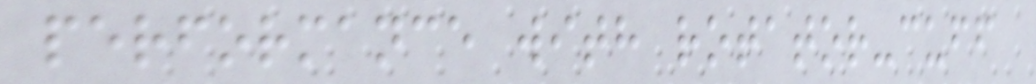performance with rotator-cuff
